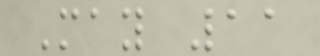May 11
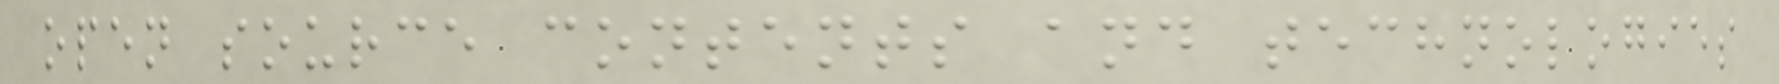open source contents and technologies
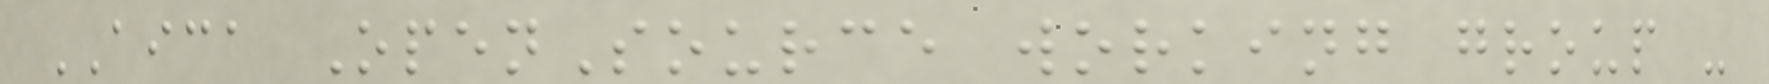AICA OpenSource working group -
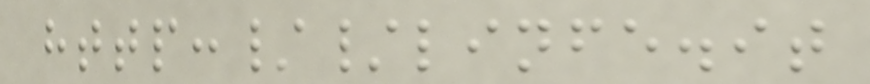http://linfe.it
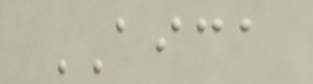AICA
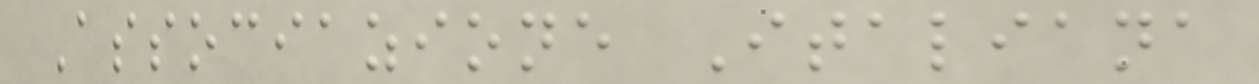Associazione Italiana
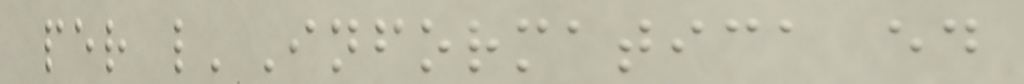per l'Informatica ed
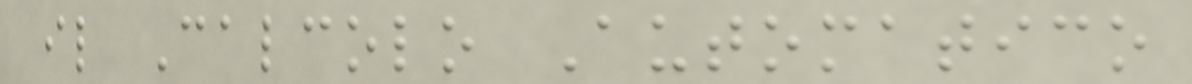il Calcolo Automatico
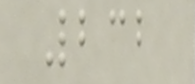232
